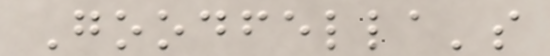Goodfella's
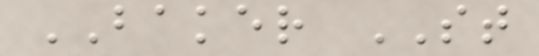BAKER ST
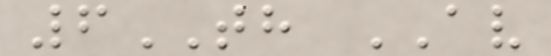6TH AV
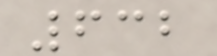632
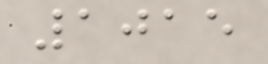1015
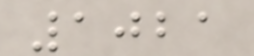1021
